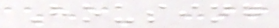Housing
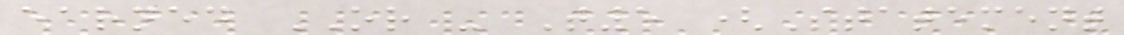earned OR - T5 (Statement
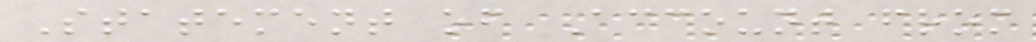Statement of Account from
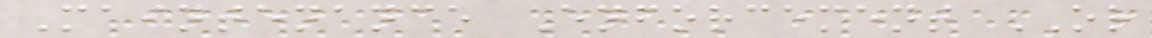Maintenance Enforcement OR
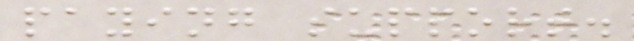paying support.
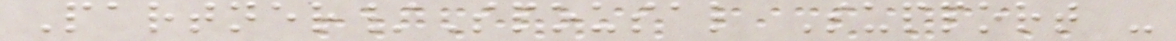Partner/Spousal Support -
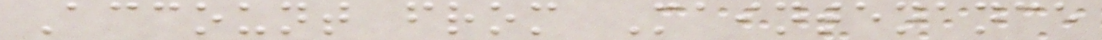Account from Maintenance
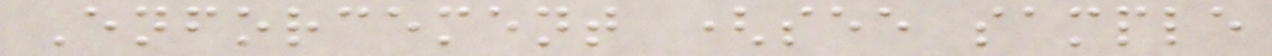Enforcement (see sample
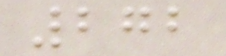272
